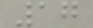17
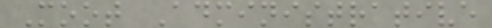Moot Administrative
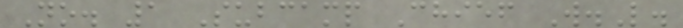No. 1 Subcamp Chief W.L.
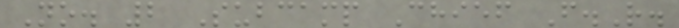No. 2 Subcamp Chief F.R.
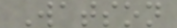Watson
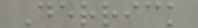Derrick
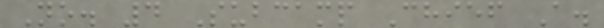No. 4 Subcamp Chief A.
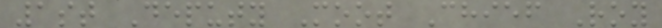1st Deputy Moot Chief Roy
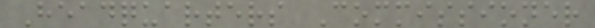Headquarters Commissioner
